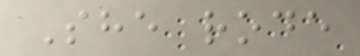She rode
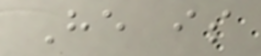He is
